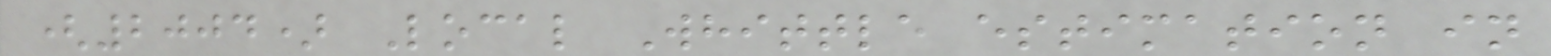(2004) Local Whittle estimation in
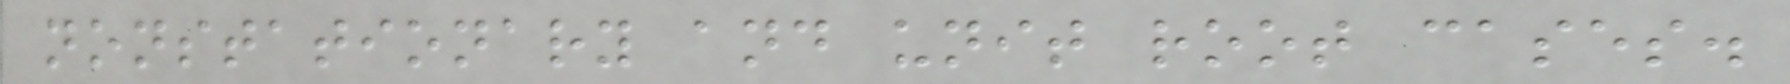nonstationary and unit root cases.
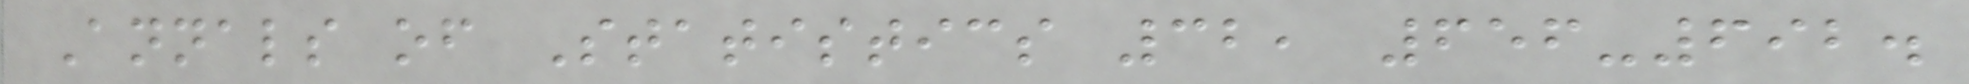Annals of Statistics 32, 656-692.
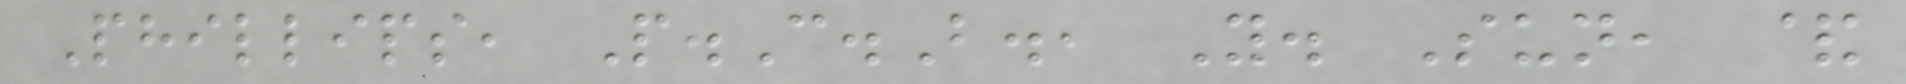Phillips, P.C.B., Y. Sun, &
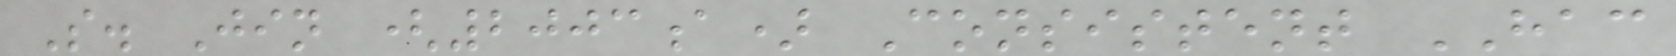S. Jin (2003a) Consistent HAC
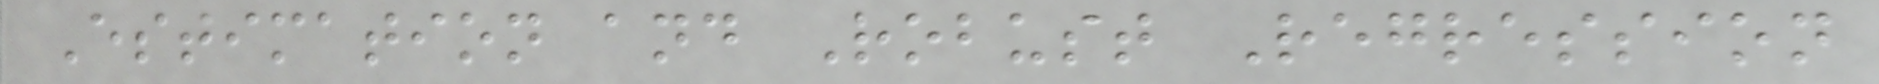Estimation and Robust Regression
